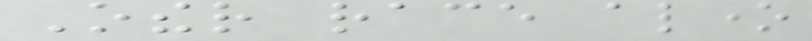Other race alone
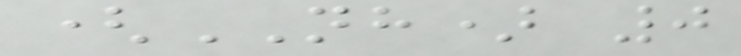(NH) 0
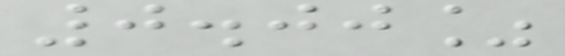0.00%
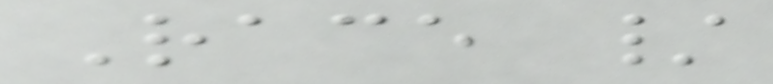Race /
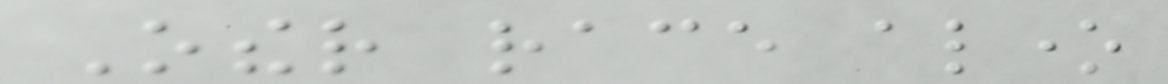Other race alone
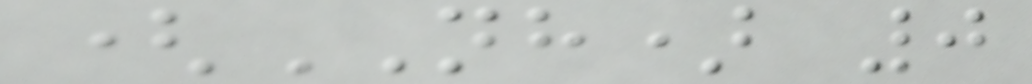(NH) 0
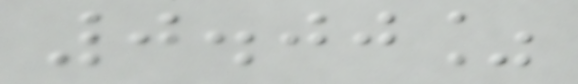0.00%
